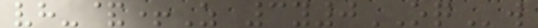vh-&+Z 3y0OQw
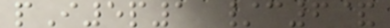pI5p1 /c6&
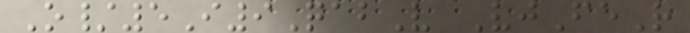O/5I9QabV VjFeR
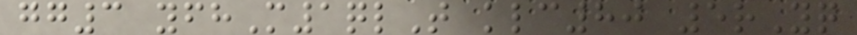gg3 yfhM1qlT klc80 5rYq
